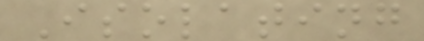Isolating
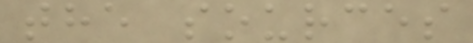the sources
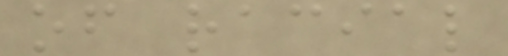of racial
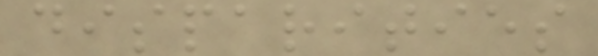disparities
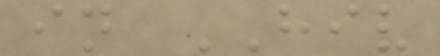in HIV
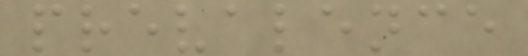prevalence
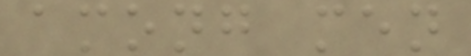among men
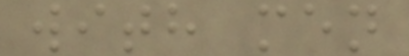with men
